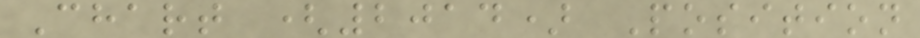Chart (2014) Position
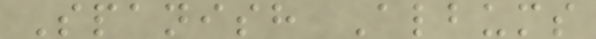Spanish Albums
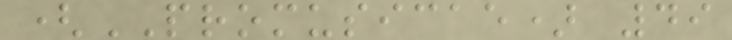(PROMUSICAE) 49
